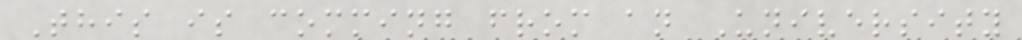This is comming from an University
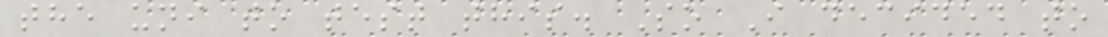the uni to test this. So I decided to
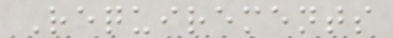Requirements
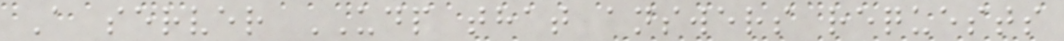A server UDP that answers requests
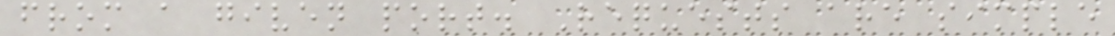from a given port. Requests are simple
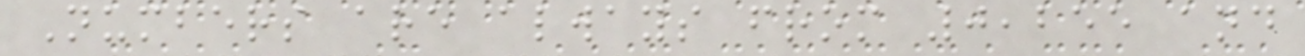Numbers are always from 0,255 and
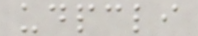udpcli
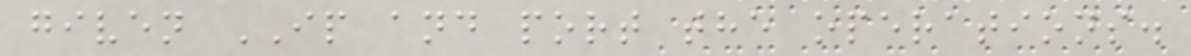given IP and port the operations.
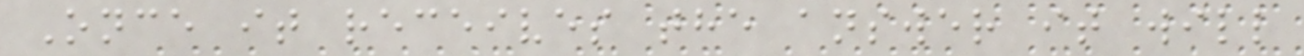Once it receives the answer it will
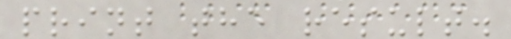print the result.
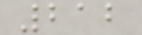212
